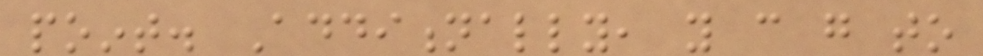point. Additionally, you can go to
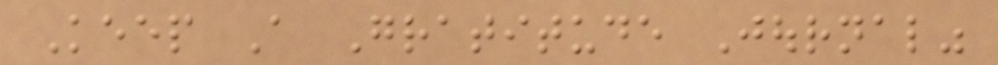Keep A Gratitude Journal"
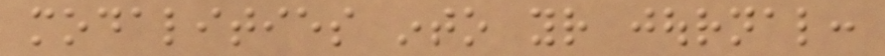modalities into your journal:
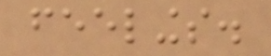feelings.
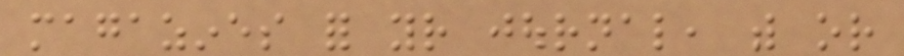magazines for your journal, with or
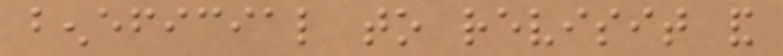beneficial to revisit and
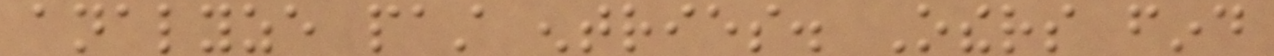analyze past entries. Others find
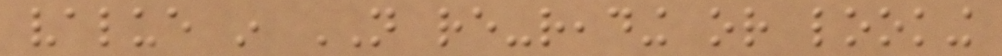value in NOT re-reading or looking
